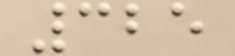325
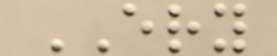ERY
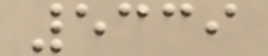5339
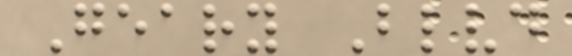Geary Blvd
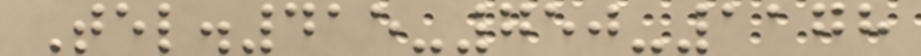Tel.415-750-1178
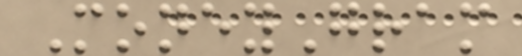MoneyGram
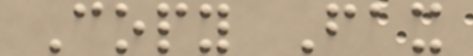Copy Fax
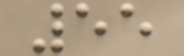55
